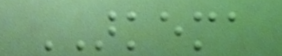ARKEMA
